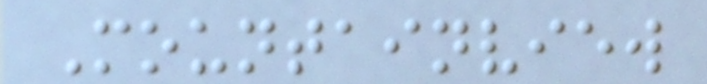Mountainview
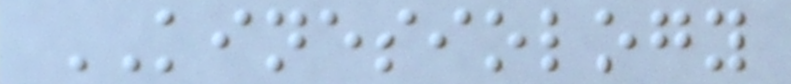KINESIOLOGY
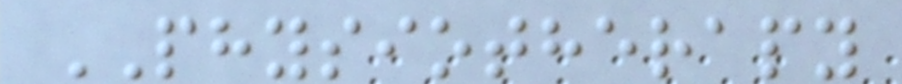PHYSIOTHERAPY
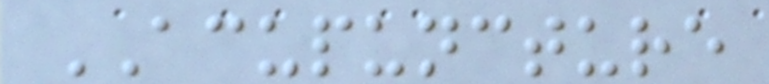ACUPUNCTURE
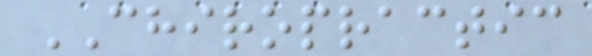CHIROPRACTIC
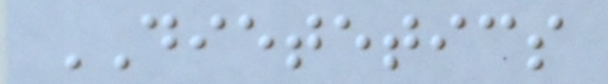DIETETICS
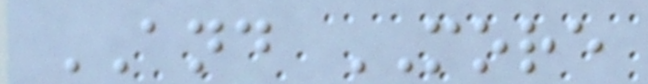AND MORE
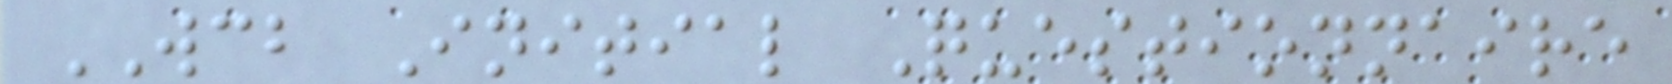WCB Initial Questionnaire
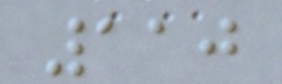110
